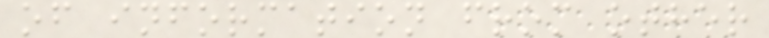of information from other
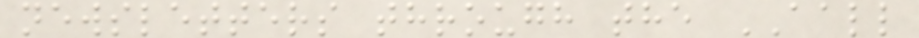newsletters through the AALL
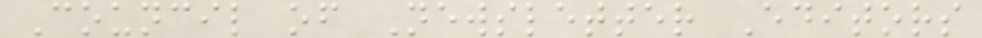Council of Newsletter Editors
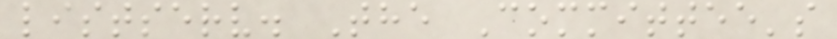listserv. The Committee's
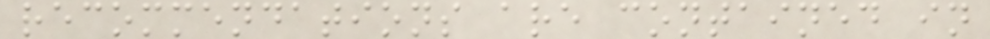recommendations are contained in
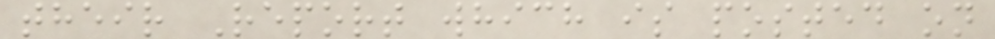their Report which is posted on
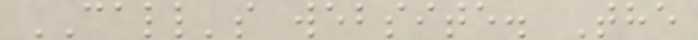CALL's website. The
